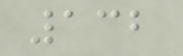132
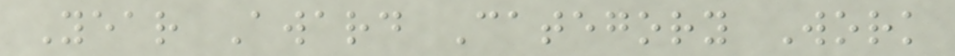Year Award Category Work
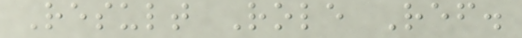Result Role Ref.
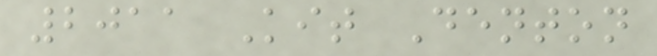2011 Kit Denton
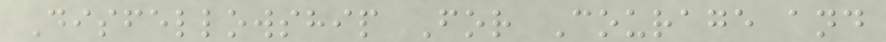Disfellowship For Courage and
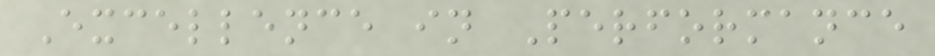Excellence in Performance
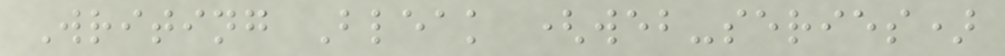Writing Bleak (web-series)
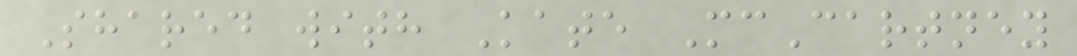Shared with Kate McCartney
